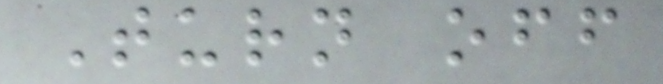Turn off
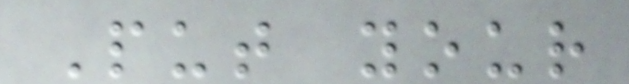Put your
